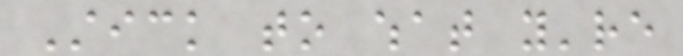Stick to what you're
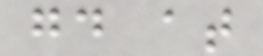good at
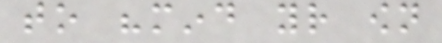to "mind your own
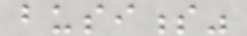business"
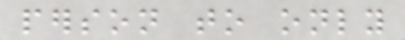person to only
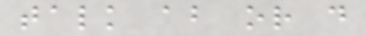talk about or do
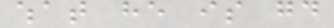what he is good
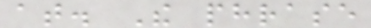at. The phrase
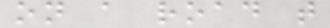on a road that
